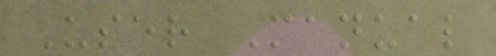User Manual
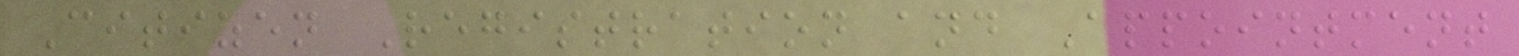Citizen Registration and Appointment
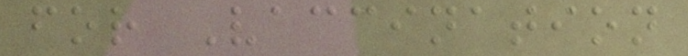for Vaccination
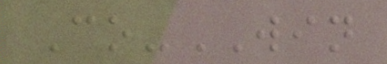Co-WIN
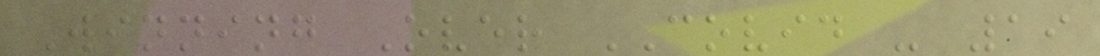Winning Over COVID - 19
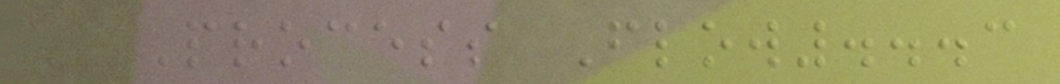- Process Flow...3
